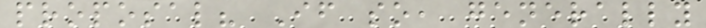proposal? If so, generally
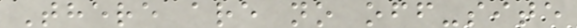There are no off-site
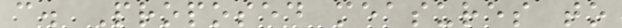c. Proposed measures to
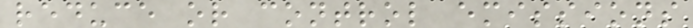reduce or control emissions
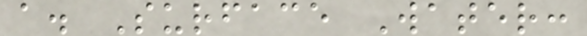a. Surface Water:
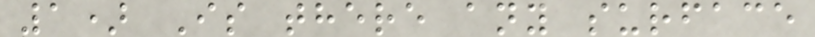1) Is there any surface
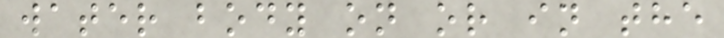water body on or in the
